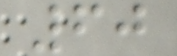60
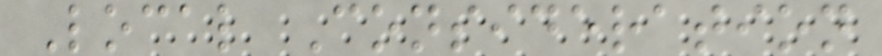Local Consideration
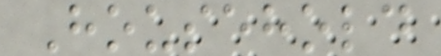Household
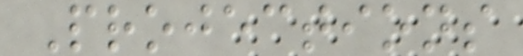Projections
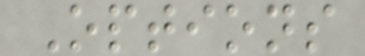Options
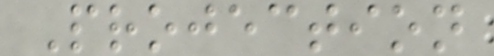Projection
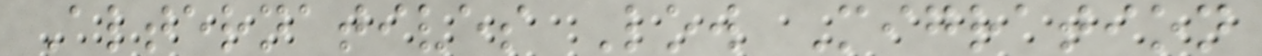Alternatives Low Migration
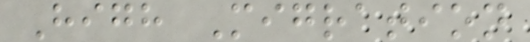High Migration
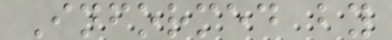Informed by
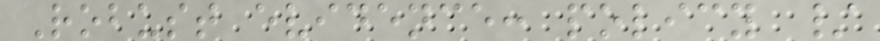Robust evidence: policy /
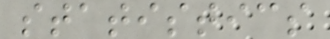statistics
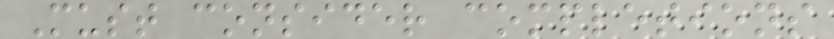Must consider completions
